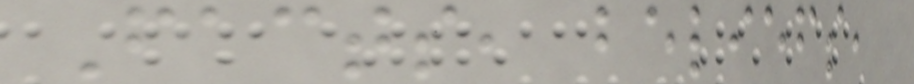Facts, beliefs,
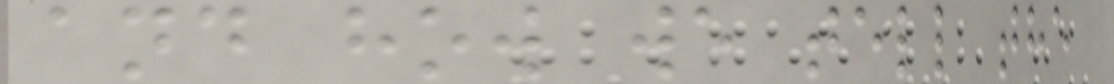and how we tell the
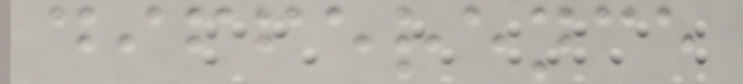difference
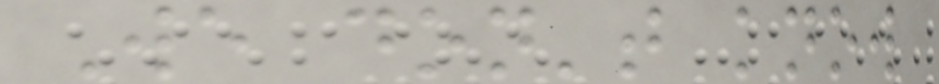We don't know
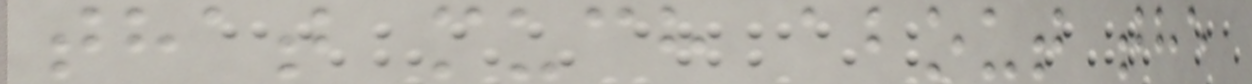that much about the
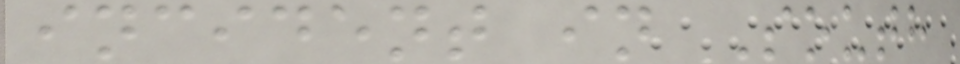incident in South
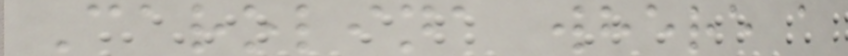Carolina where a
